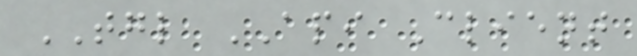TGL API Client
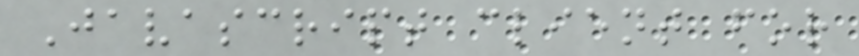Javascript client for
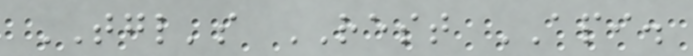TGL's REST API.
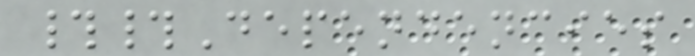##Dependencies
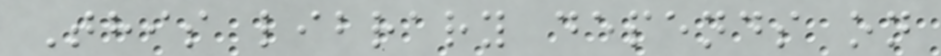This library depends on
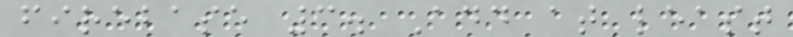firebase 3. Add at least
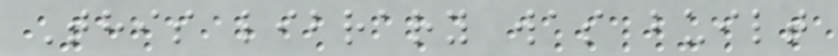This library was built
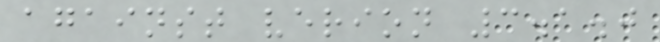against verion 3.1.0
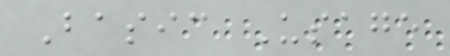Basic Usage
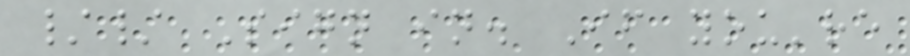// Sign in. If you're
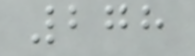278
